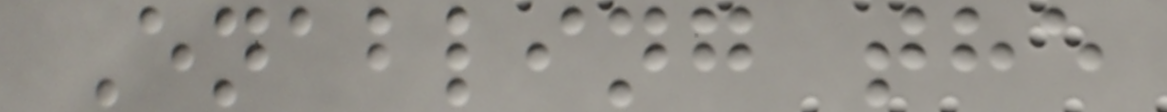Enabling the
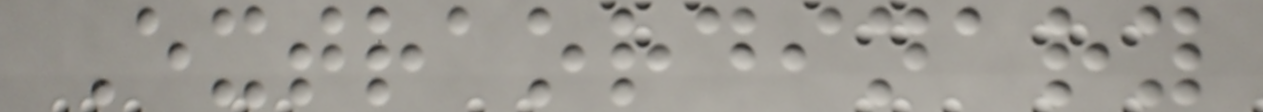Extraordinary
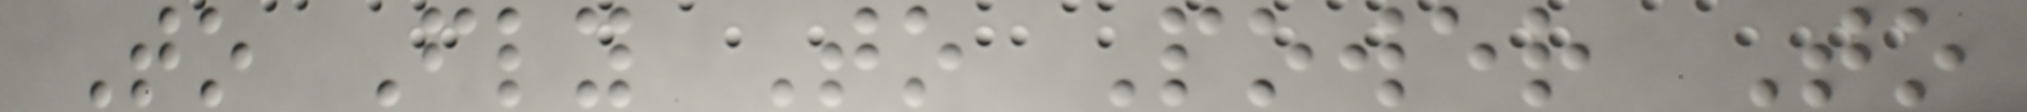To Fly To Power To
